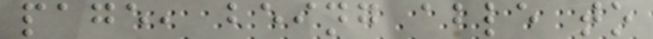page, being able to
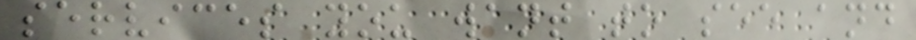services you want to see and
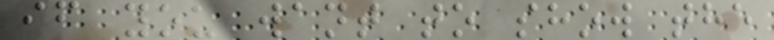if you want to show the
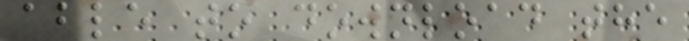able to download the
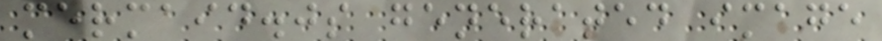mermaid.js generated image
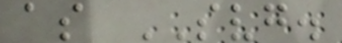as SVG.
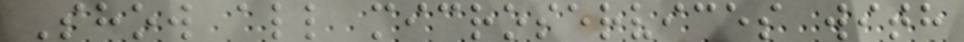Show all microservices with
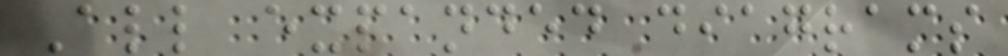All expanded diagrams
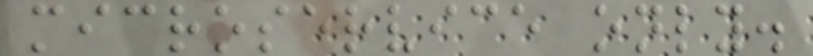microservice only.
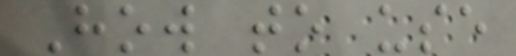How to use
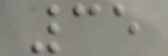35
